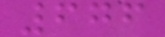676
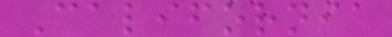California
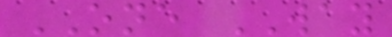ONE WAY
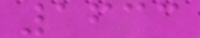1633
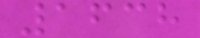1638
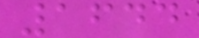1644
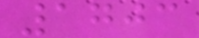1703
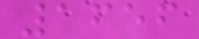1656
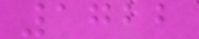1722
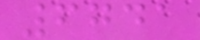6741
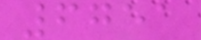6751
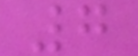7
